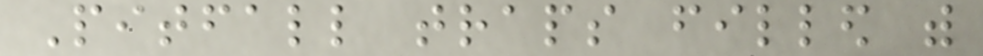Pitfall traps filled with
